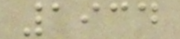1934
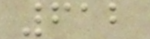612
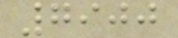7900
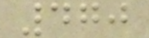470
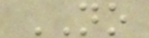NO
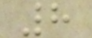8
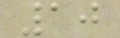10
